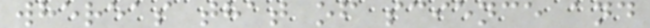whereas that of science and
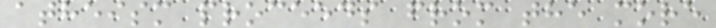atheism proceeds from the more
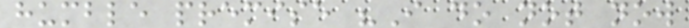humble premise "I do not now
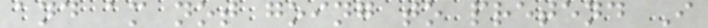and am not going to pretend I
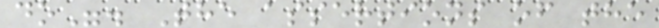do". The assertions of the
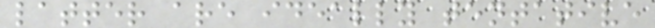latter are ideally tentative
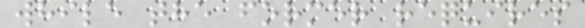while the former requires
